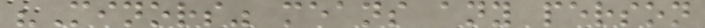"Minors" means any person
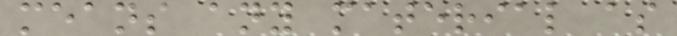means any material as
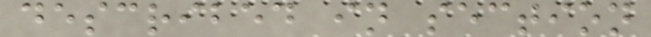described in section
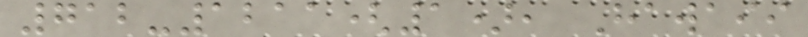712-1211(1), Hawaii
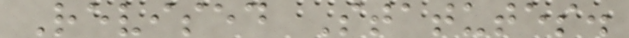Revised Statutes.
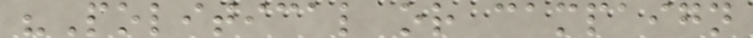"Political or campaign
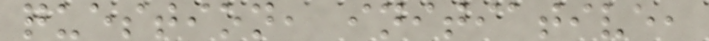question, initiative,
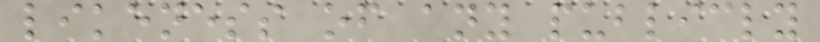likeness of any publicly
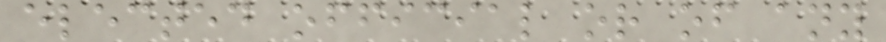elected official or of any
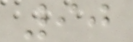90
